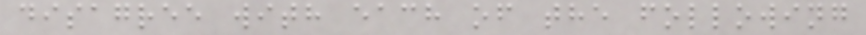disagree with each of the following
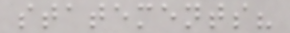statements?
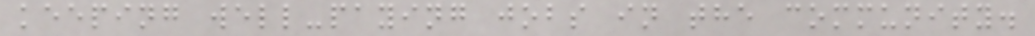keeping well-paying jobs in the community.
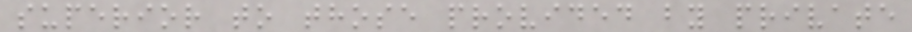superior to those provided by private
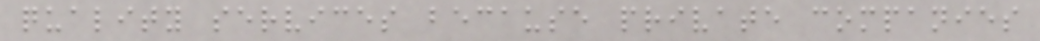quality services because private companies
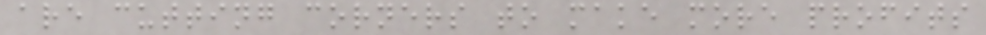are cutting corners to make more profits
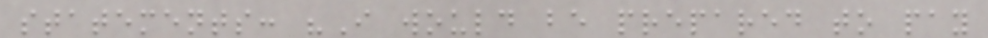statements: "I would be prepared to pay
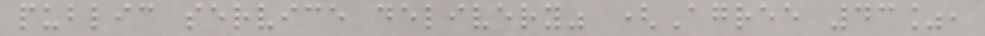public service delivery" (Agree 43%,
